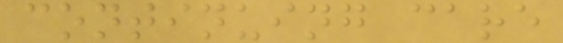continuing care
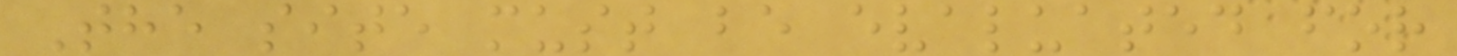The site must be evaluated for
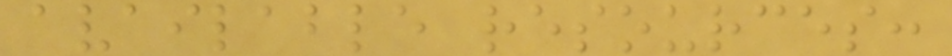available resources:
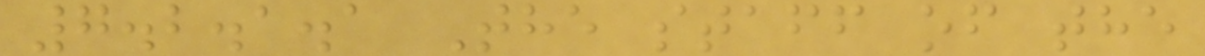7.2.1.1 The staff of the
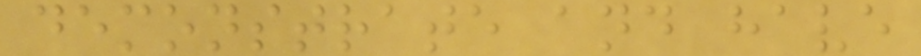demonstrate and have
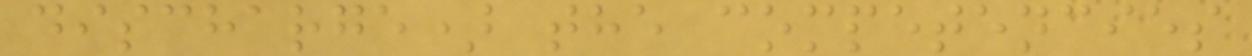discharge) the competencies
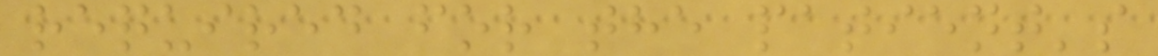required for the patient's
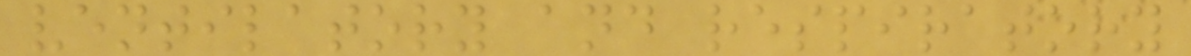ventilatory and respiratory
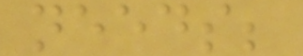needs;
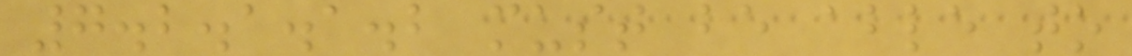7.2.1.1.2 must be able to
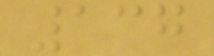137
